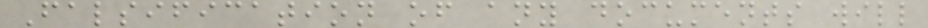Falsification of any documents will
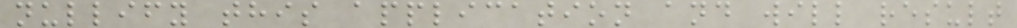nullify this application and will result
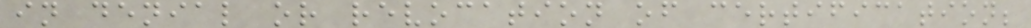in denial or revocation of certification;
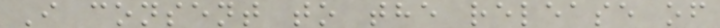I consent to the release of
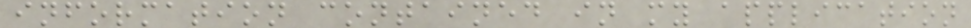information contained in my application
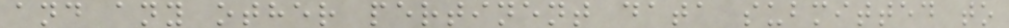and any other pertinent data submitted to
